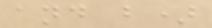and b)
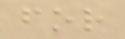for
